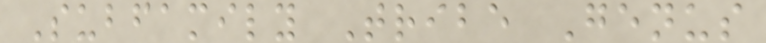Subfamily Tribe Genus
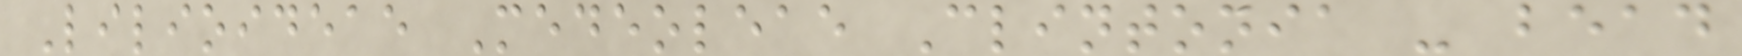Lilioideae Medeoleae Clintonia - bead
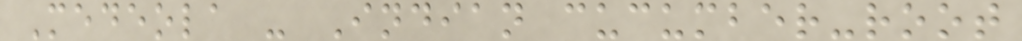Medeola - Indian cucumber-root
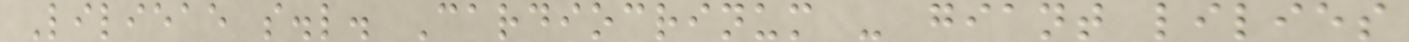Lilieae s.l. Cardiocrinum - giant lilies
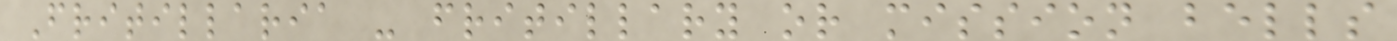Fritillaria - fritillary or mission bells
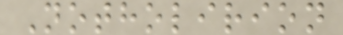Notholirion
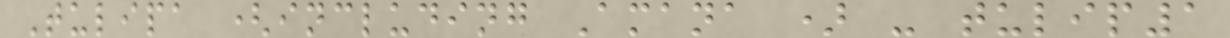Tulipa (including Amana ) - tulip1
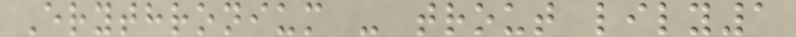Erythronium - trout lily1
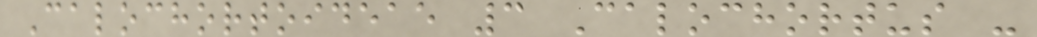Calochortoideae 3 Calochortus -
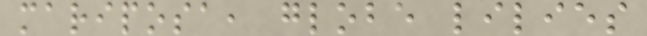mariposa, globe lilies
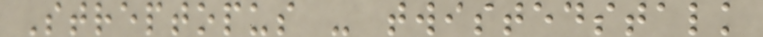Streptopus - twistedstalk
